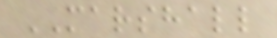MARSHALL
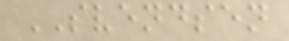SVENDSEN
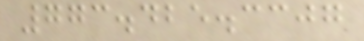773.425.3307
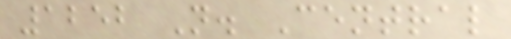1252 N. Central
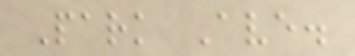Park Ave.
